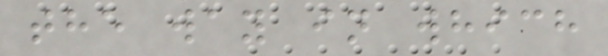the way in which
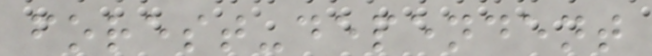forest-dependent
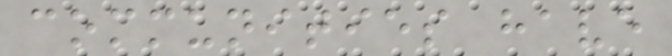communities have
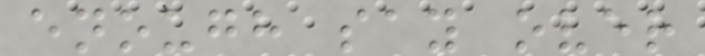enough say over
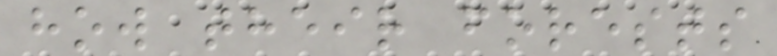how their forests
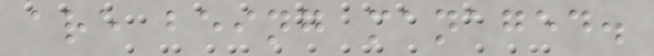are being managed.
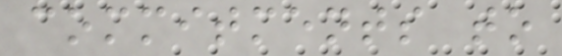commitments to
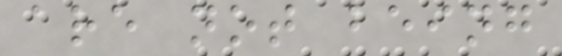are not being
